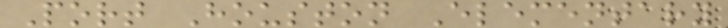Port Houston Elementary
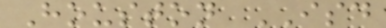Houston ISD
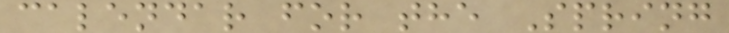calendar for the Spring
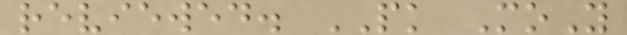reviewed. PK MoY
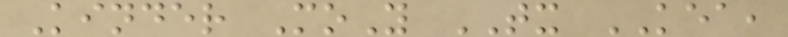Kinder MoY TX KEA,
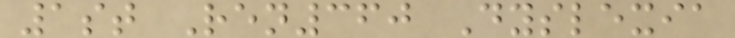1st Ren360 Dyslexia
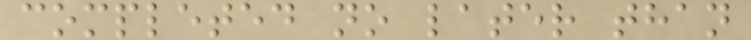completed no later than
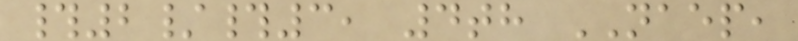#2/#3, 4th NAEP,
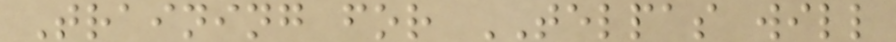Training for TELPAS will
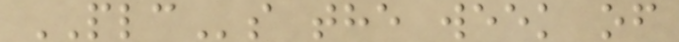PLCs the week of
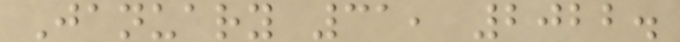January 31, 2022.
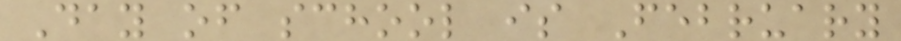Day of school is February
